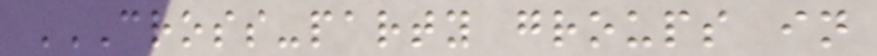CROSS-PARTY GROUPS IN
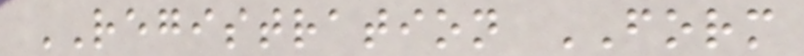REGISTRATION FORM
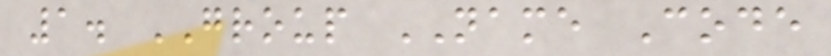1. GROUP NAME Code
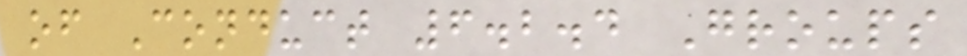of Conduct 6.2.4 Groups
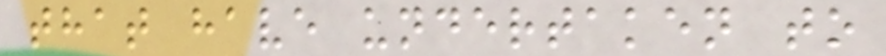that have undertaken to
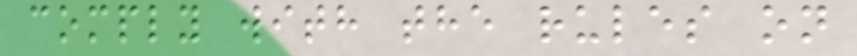comply with the rules on
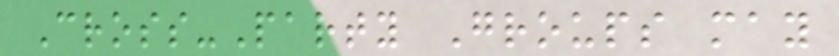Cross-Party Groups may
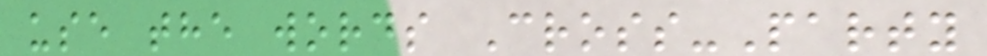use the words Cross-Party
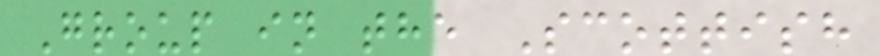Group in the Scottish
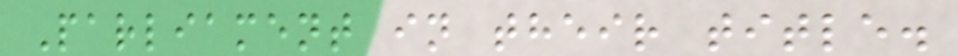Parliament in their title.
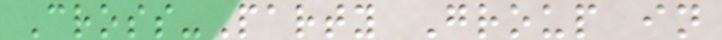Cross-Party Group in
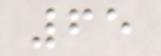65
